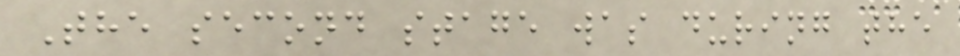The second stage was during the
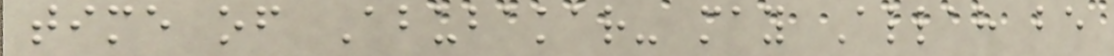time of Abubakar- may Allah be
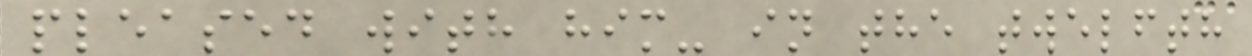pleased with him- in the twelfth
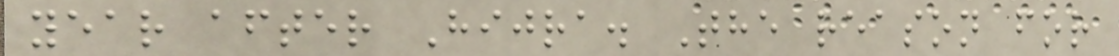year after Hijra. The reason for
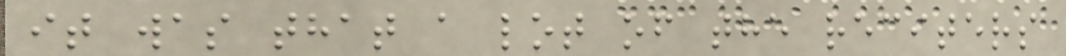it was that a lot of the reciters
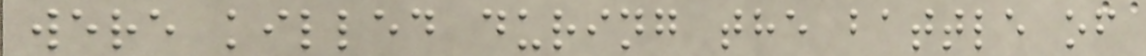were killed during the battle of
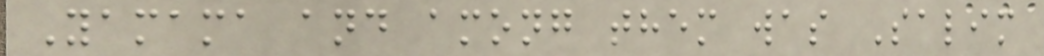Yamama and among them was Salim
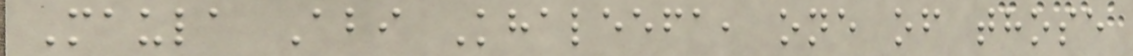Maula Abi Khaleefa, one of those
